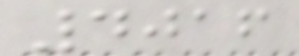4016
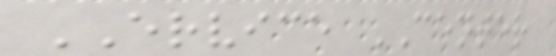ERVICE CENTER
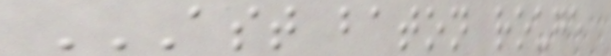AST BATON ROUGE
